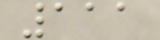111
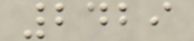2429
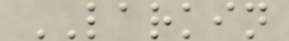LARKIN
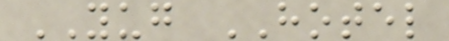YUG HOTEL
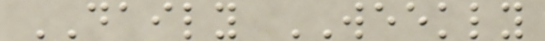DAILY WEEKLY
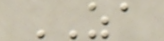ZA
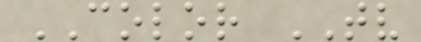COLOR TV
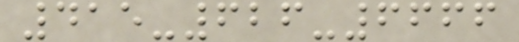415-626-6666
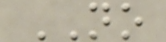NO
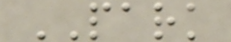PARK
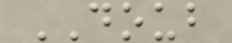DOUB
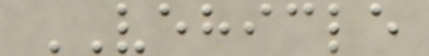VEHICLE
